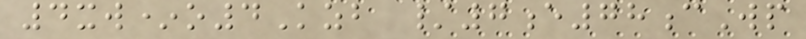4xw*o4Kzb /7e78cWp
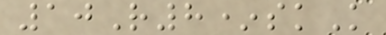10R8*skK
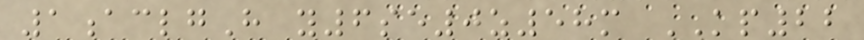1aclgH y6se0z58m KP22
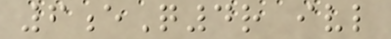6eQ4r ivl
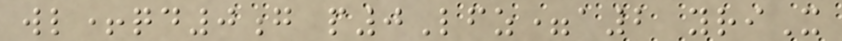wl+qd0g p0Lfz=a2 yriX
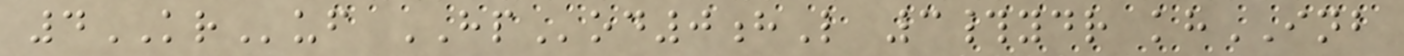4KRuf HPod0hL 3#ydr khINB
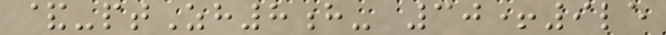&-ptZh8h- 30+9le
